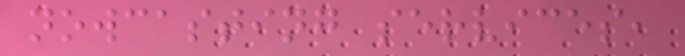nowcasting services,
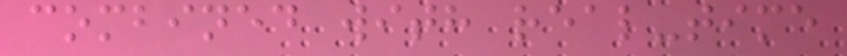combined with real-time
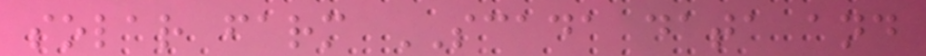solar farm SCADA data and
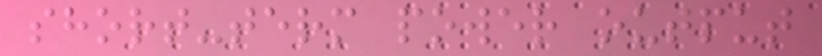short-term power output
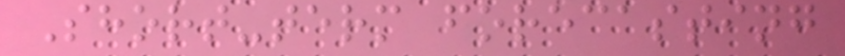Short-term forecasting
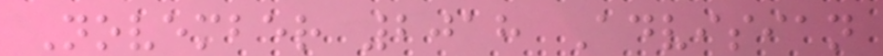November 2018 Advisian
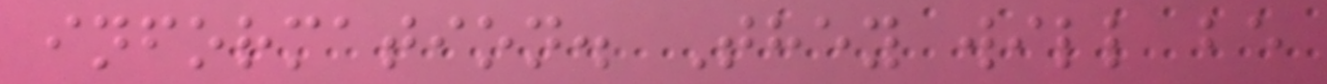information. They will be
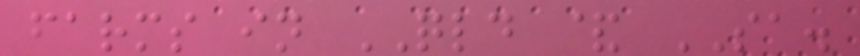farms in QLD & SA.
